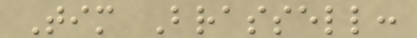Tim Brassell:
